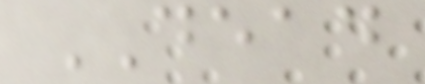DEAD
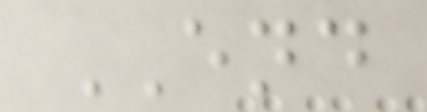END
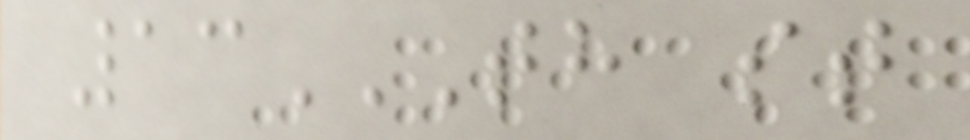13TH ST
